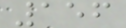156
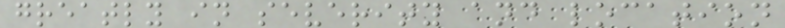greatly in severity and location
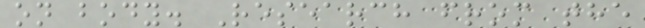on body. Research from the
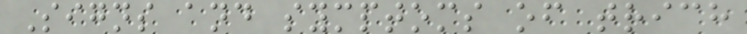Signs and symptoms of trich
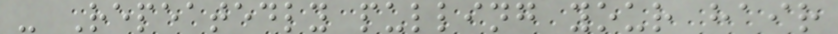- Repeatedly pulling your hair
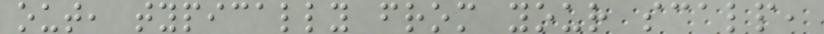out, typically from your scalp,
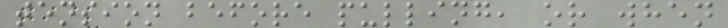tension before pulling, or when
